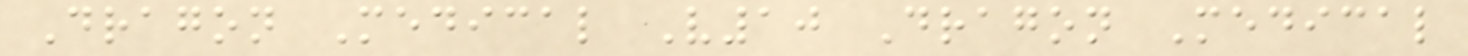Dragon Medical V10 Dragon Medical
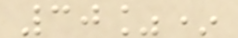30%*
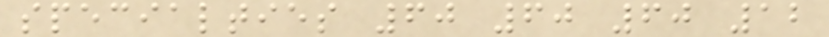specialties 60 60 60 12
